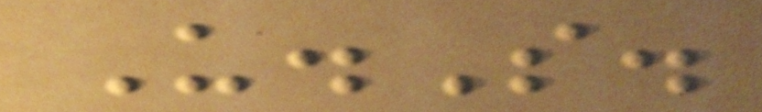U.S.
